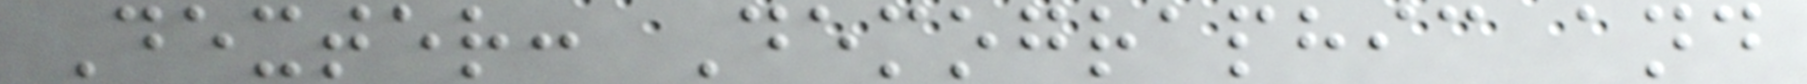Dexter: Demographic and
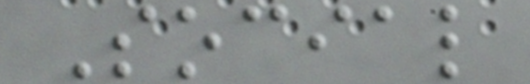Social
